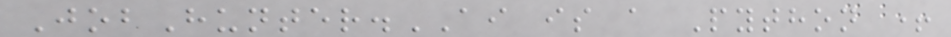JobHunter.AI is a Python +
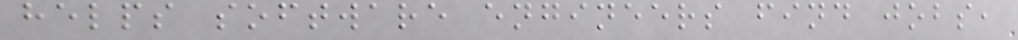helps software engineers find jobs,
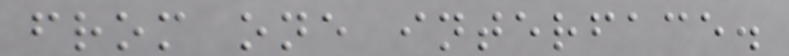from one interface.
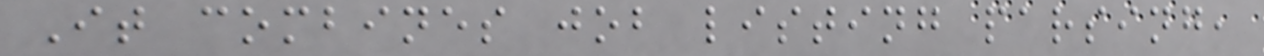It combines job listing parsing,
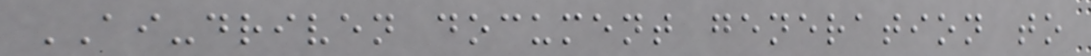AI-driven document generation to
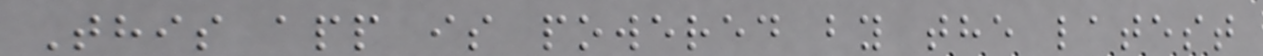This app is powered by the latest
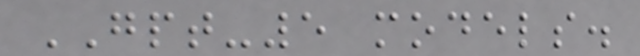GPT-5 models.
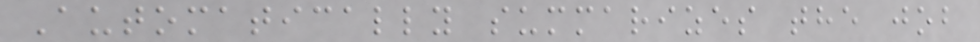Automatically summarizes the job
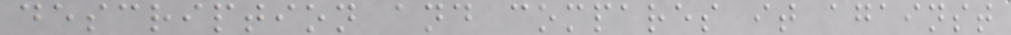description and compares it against
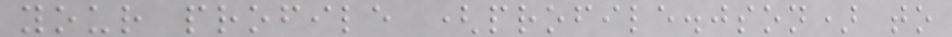your profile (profile.json) to
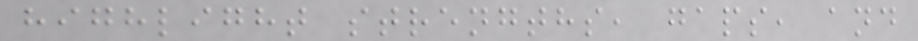highlight strengths, gaps, and
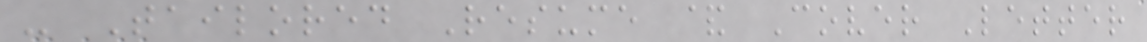- Tailored Resume & Cover Letter
